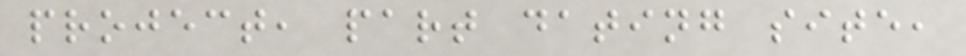project, part dating site,
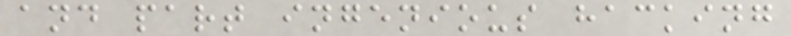and part ingenious hacking
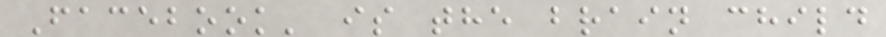Facebook' is the brain child
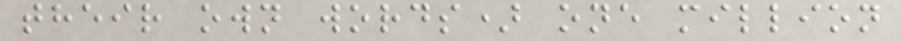their own words) one million
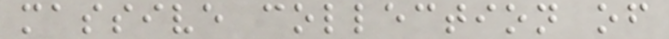massive collection of
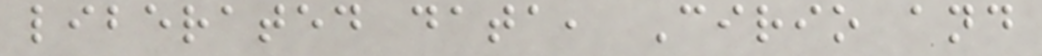liberated data, Cirio and
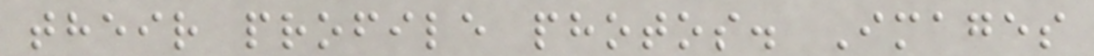their profile photos. Images
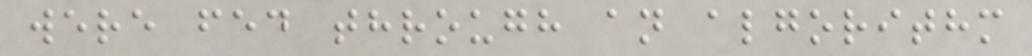were fed through an algorithm
